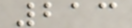213
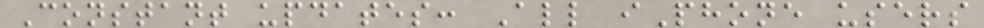Constant updates: All iPhone users
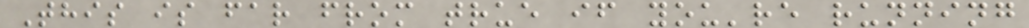This is far from true if you're running
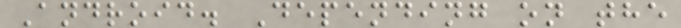Android. Depending on the
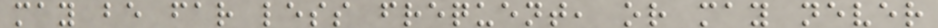may be far less frequent, or may never
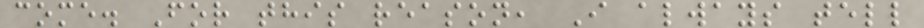come. For this reason, I always tell
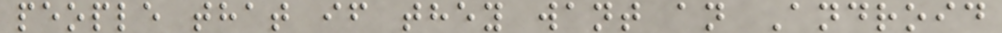people that if they want an Android
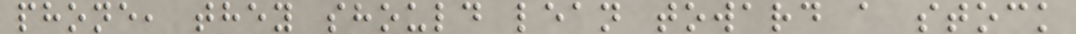phone, they should lean toward a stock
